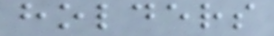holders
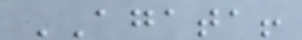AGATA!
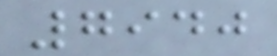7940
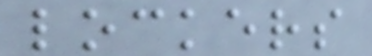lockers
